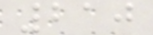210
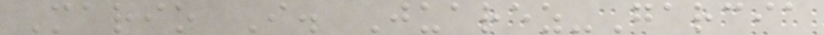Mario I. Juarez-Garcia
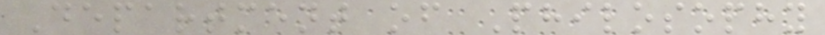Department of Philosophy
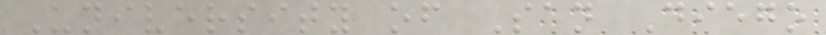University of San Diego
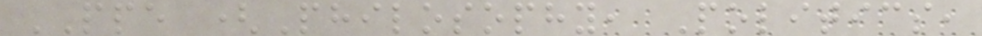PPE (Philosophy, Politics,
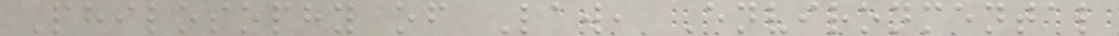Philosophy of Law, Environmental
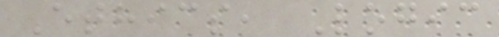Ethics, Logic
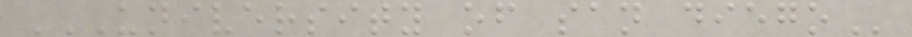UNIVERSITY OF SAN DIEGO
